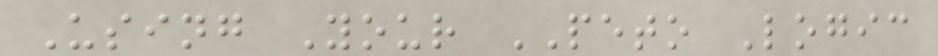Using Your PETO Logic
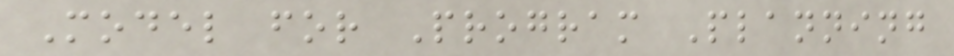Model for Program Planning
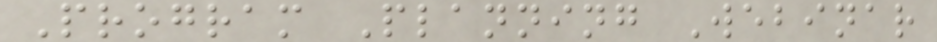Program Planning Webinar
